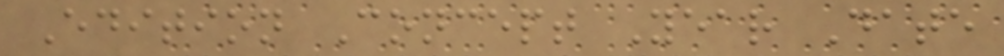Edition Concept Year Date
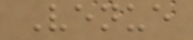Venue
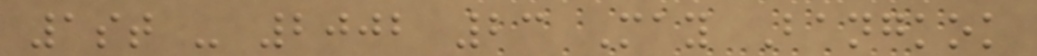1st - 2002 23 May Bangkok
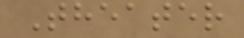Theater
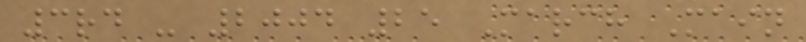3rd - 2004 25 March Main
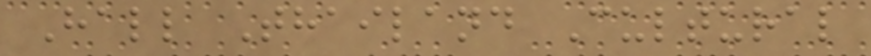Hall Thailand Cultural
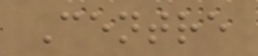Centre
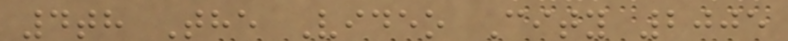4th The Video City 2005
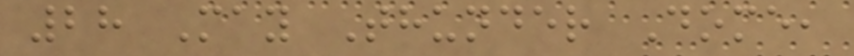28 May Thunder Dome,
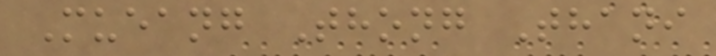Mueang Thong Thani
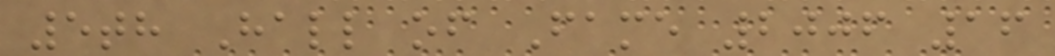5th Hall of Fame 2006 16
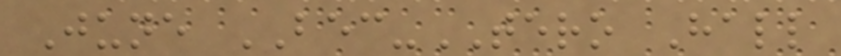June BEC-TERO Hall
